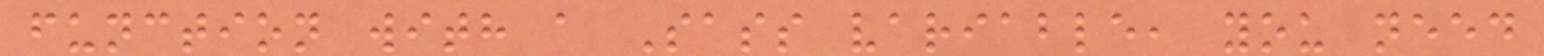function with a Sass variable, you need
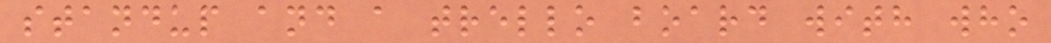standup and a trello board with who
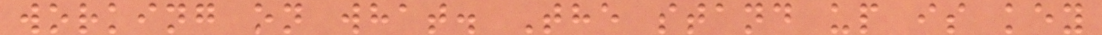working on what. The stand up is key
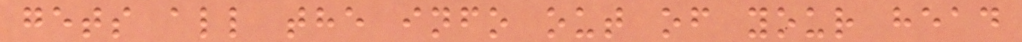gets all the info out of your head
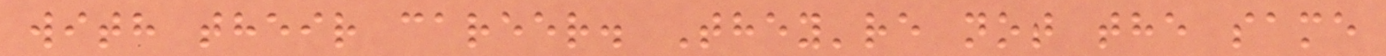with their career. They're not the same
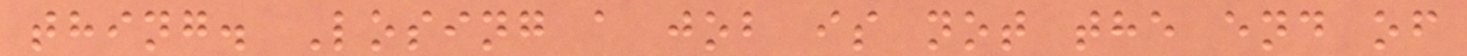thing. Losing a job is not the end of
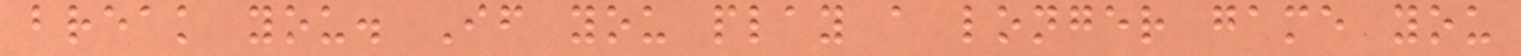break you. If you play a longer game you
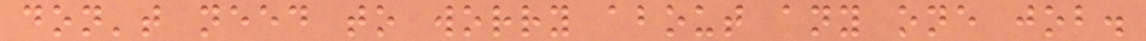don't need to worry about any one job.
